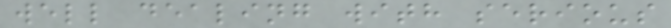well dealing with serious
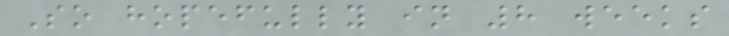So hopefully in 8 weeks
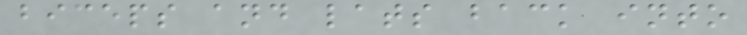biceps and lats back into
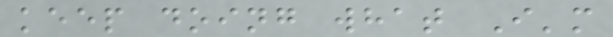keep doing what I'm
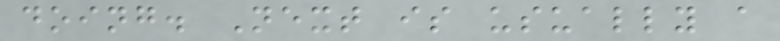doing. Next is usually a
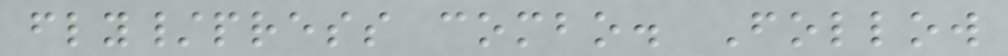fly/press combo. Follow
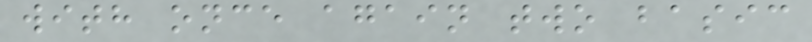with once again two basic
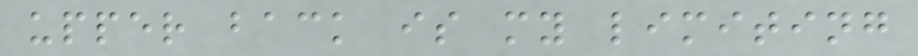upper back is my limiting
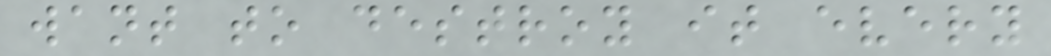want to destroy it every
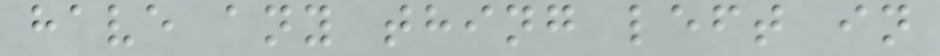have any thing left in
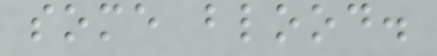some blood.
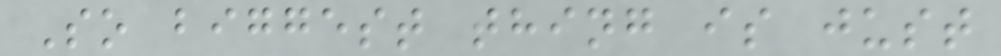So biggest thing is just
